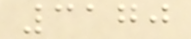3170
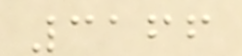3166
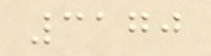3170
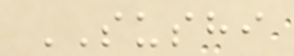SUSHI
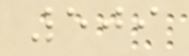509
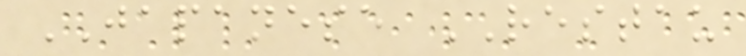JAPANESE RESTAU
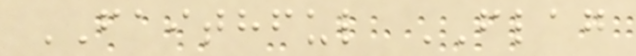FAITHFUL FLAG
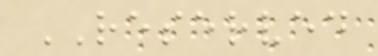RESERVED
